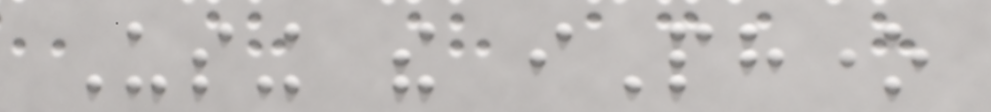Using the iPhone
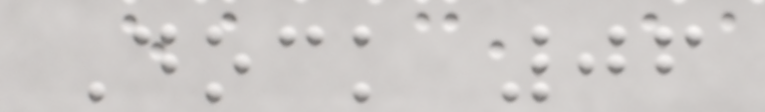Dock 06
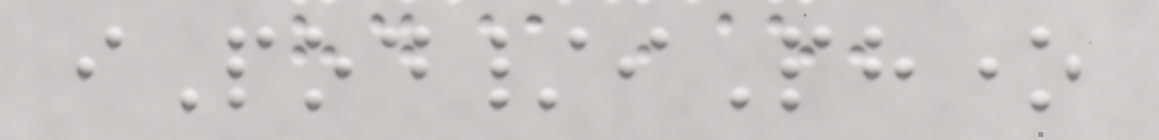iPod/iPhone
